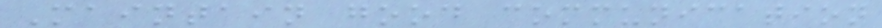Maintain good communication
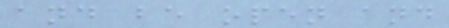and be open and
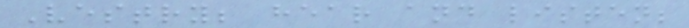Vestry; hear and listen;
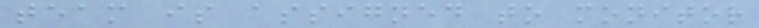team is assigned to monitor
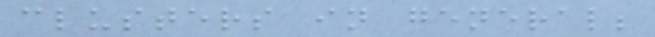clusters in general;
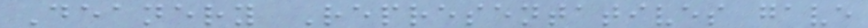Deanery Representatives gave
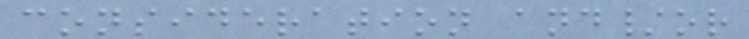consideration and/or
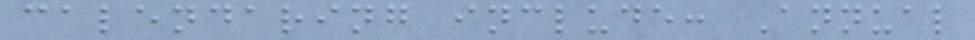calendaring include: Annual
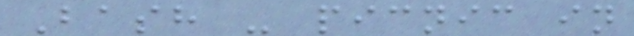Bash - picnic in
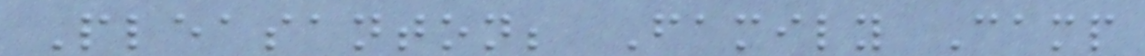Pleasanton; Family Camp
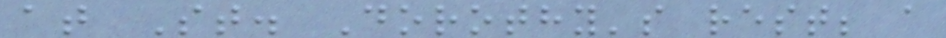at St. Dorothy's rest; a
